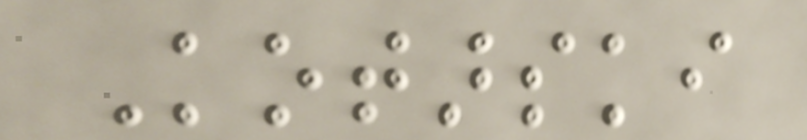Kotarski
